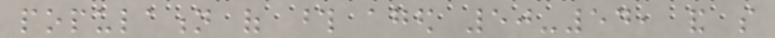population of those aged 50-54, and so
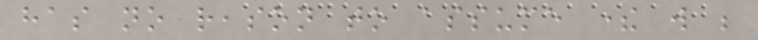has no reason to assume there will be
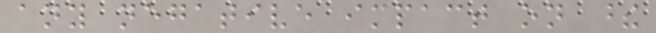any negative impact on these
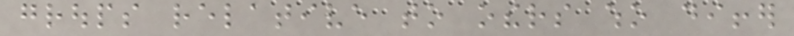groups relative to others who differ
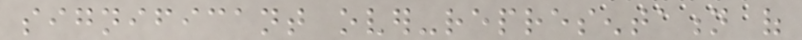significant over-representation of
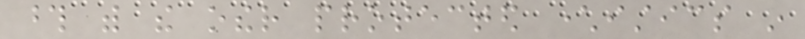those with the other protected characteristics in
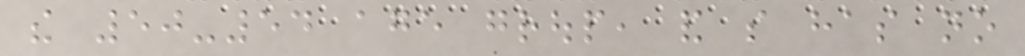the 50-54 age group, and so has no
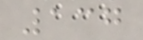137
